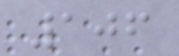106
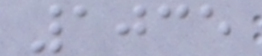1035
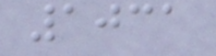1031
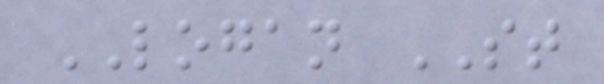LOGAN ST
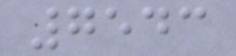7543
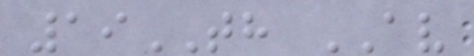19TH AV
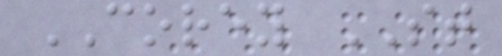COREY ST
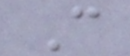C
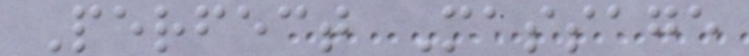Perfect Massage
